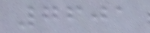7601
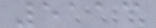5113
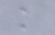k
